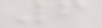6
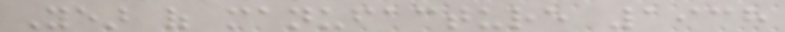Year of manufacture 1938
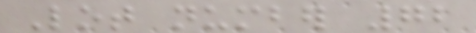Lot number 72
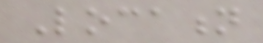Location
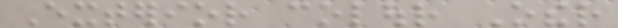Exterior colour Other
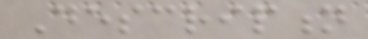Description
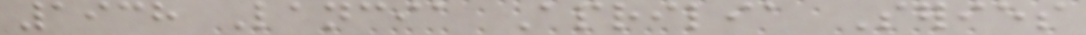1938 Lancia Aprilia Series
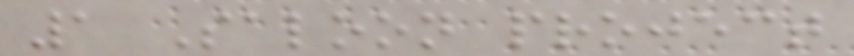1 Saloon project
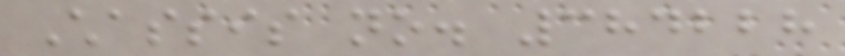Chassis no. 384228
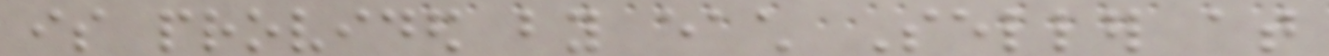is provided by each Seller at
